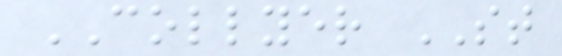COLLYER ST
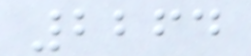2264
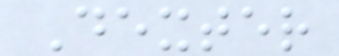Dexter
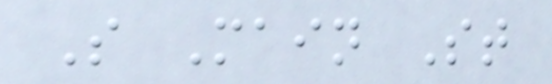S Main St
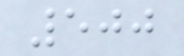500
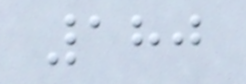180
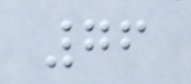76
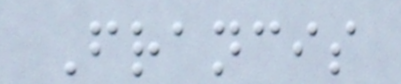Francis
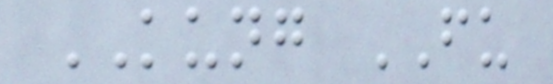KUNG FU
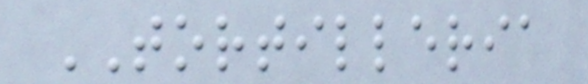TORTILLERIA
